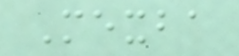Mexba
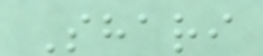Shari
